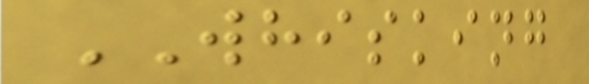WHISKING
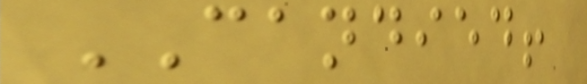CANDIED!
